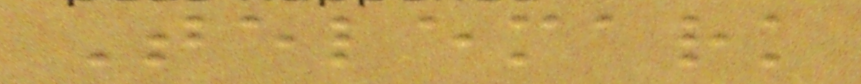Telemark
